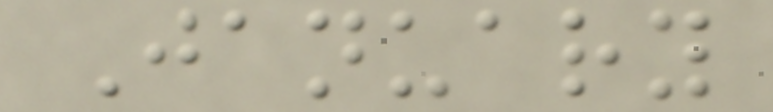January
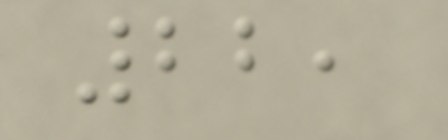22,
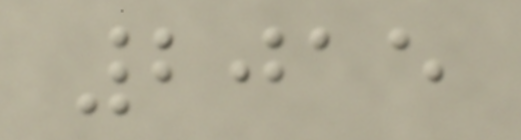2015
